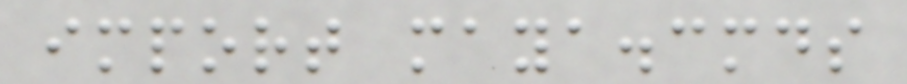import maya.cmds
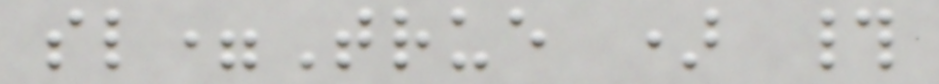sl=True ) #
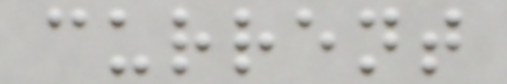current
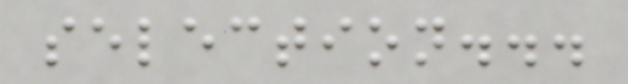selection...
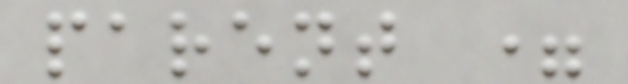parent =
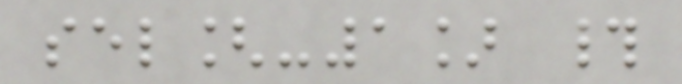sel[-1] #
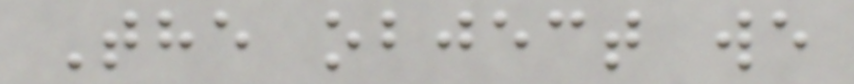The object we
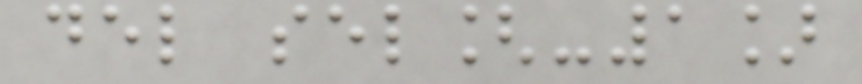del sel[-1]
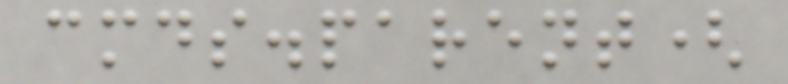cmds.parent(
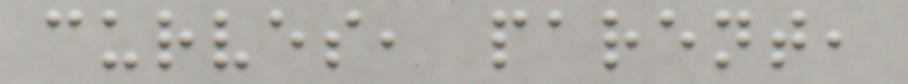curves, parent,
